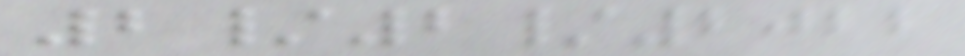2/2/2022
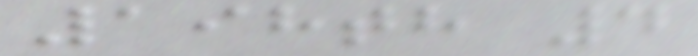198th 4
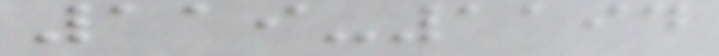119-1194
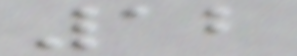12
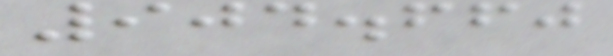904.660
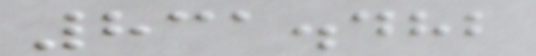831.482
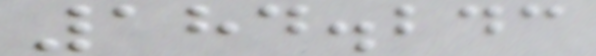184.243
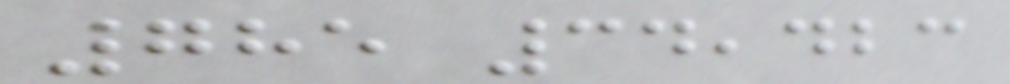785 34,423
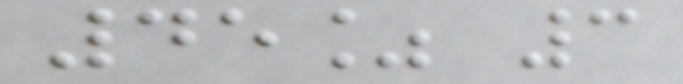45% 3
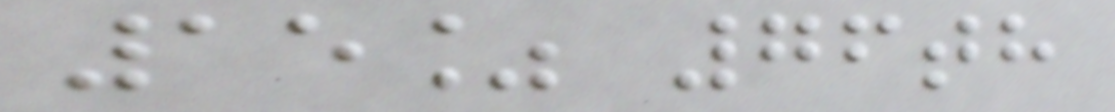15% 76th
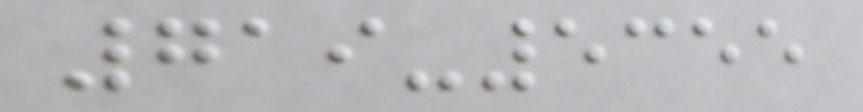719-5355
